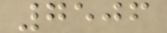7506
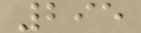295
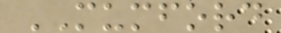MUMFORD
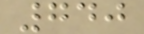740
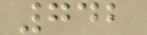742
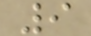9
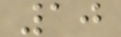10
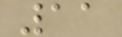11
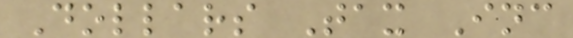Dollars Tax Inc
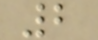2
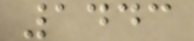1443
